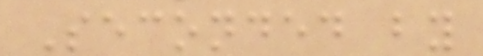Seconded by
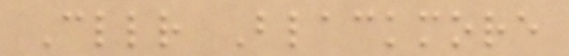Cllr Blackmore
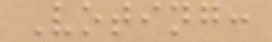Voting:
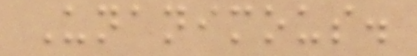Unanimous.
